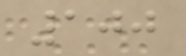100
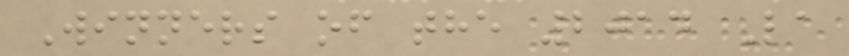Winners of the 2014 La
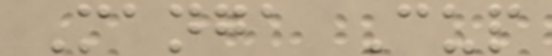Manga Cup
